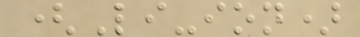(Li-ion)
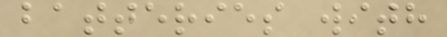batteries with
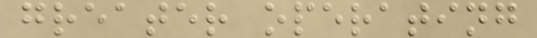greater operating
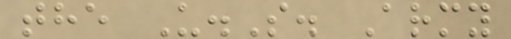the U.S. Army
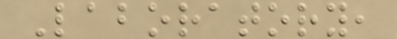Laboratory,
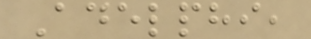Adelphi,
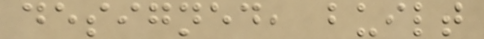designed, built
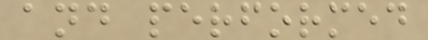and performed
